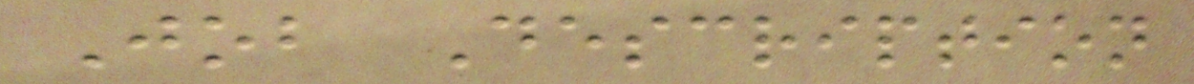Job Description
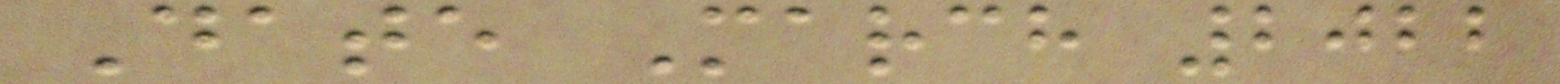Date March 2022
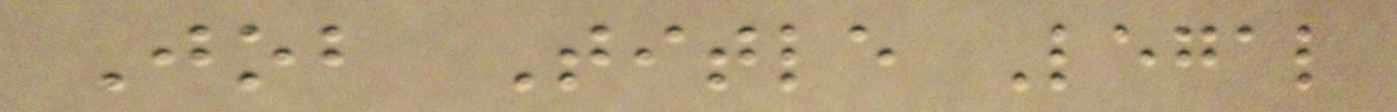Job Title Legal
